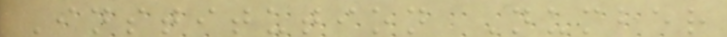Institution Number
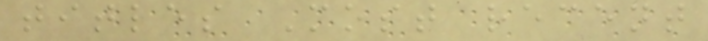titles Most recent
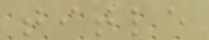title
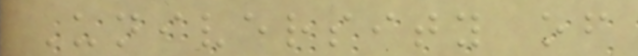University of
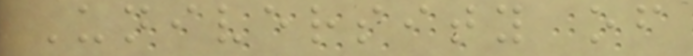University of
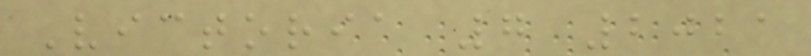Victoria 7 2021
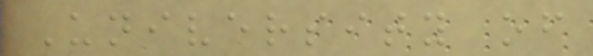University of
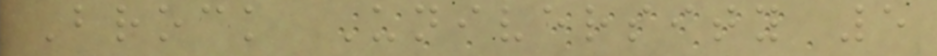Brock University 5
